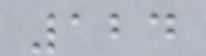124
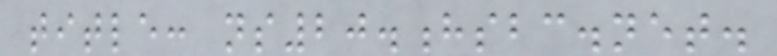title: ns20.hsbc.net.
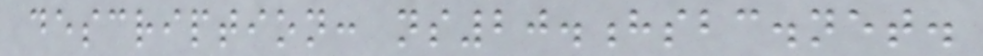description: ns20.hsbc.net.
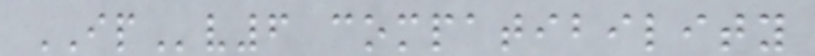IPv6 compatibility
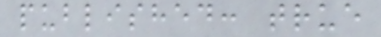published: true
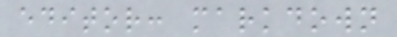editor: markdown
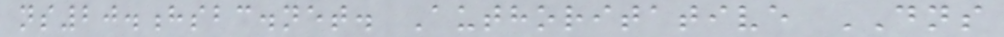ns20.hsbc.net. Authoritative DNS
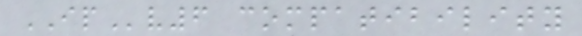IPv6 compatibility
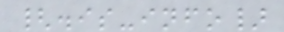{.is-info}
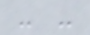- -
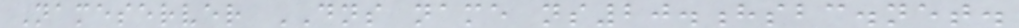Nameserver DNS name ns20.hsbc.net.
